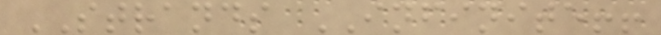STRANDS INFINITE!!
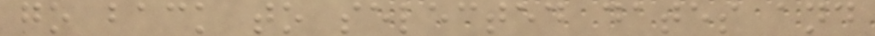go back to selected dates and
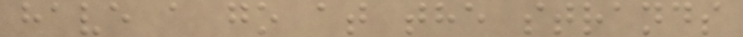have a go at the strands
